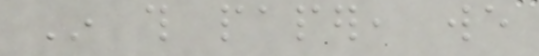In this paper, we
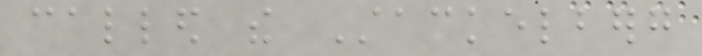called the Stackelberg
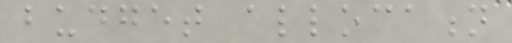budget allocation
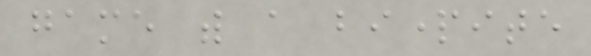game with a bipartite
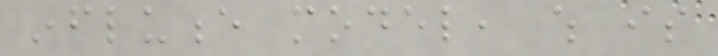influence model, which is
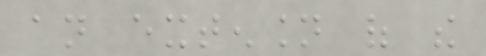an extension of the
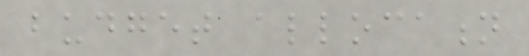budget allocation
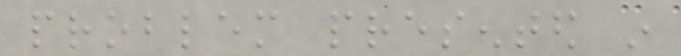problem presented in
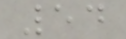54
